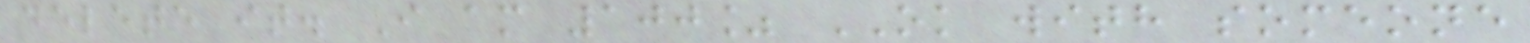delete it. I am 100% OK with someone
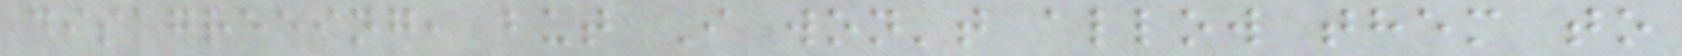disagreeing, but I won't allow them to
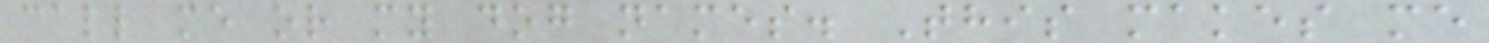call me or my dog names. This makes me
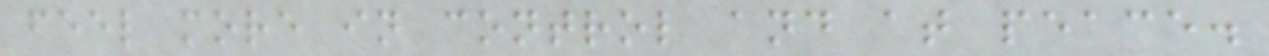feel more in control and at peace.
